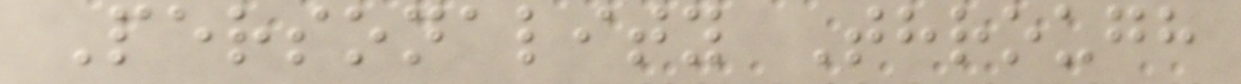Personality Through
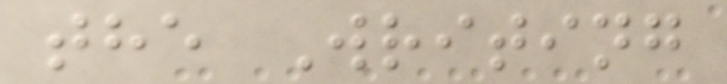the Writing
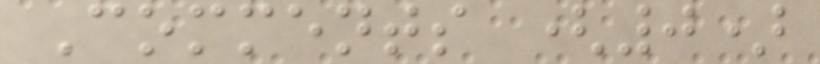Comments (0)
